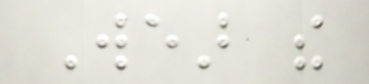Wear the
